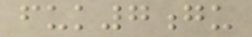fuk7gu
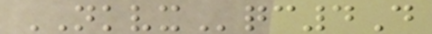NKVXqc4D
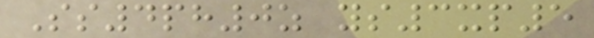Ss4ph0z ys3xp5
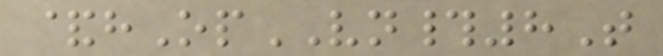&hOpVN#8T
